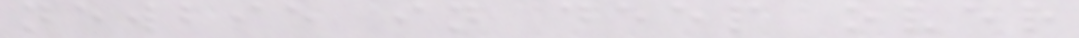newbie in deep over
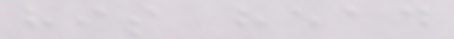his head
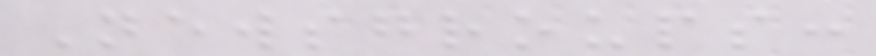Newsgroups:
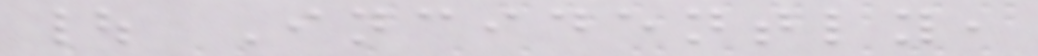| Incidently,
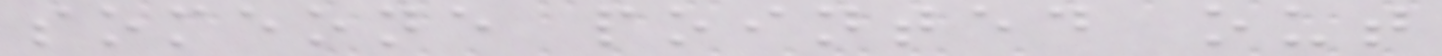someone pointed out
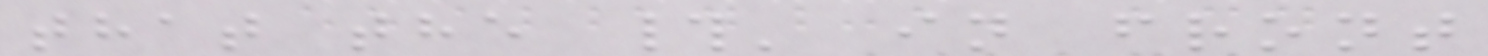that the #' in front
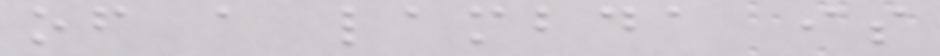of a lambda is
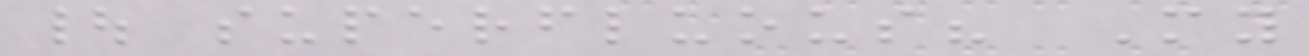| superfluous? My
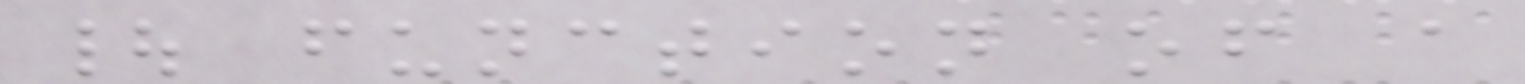| function of a
